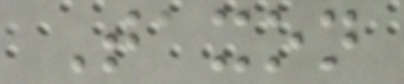Taxon
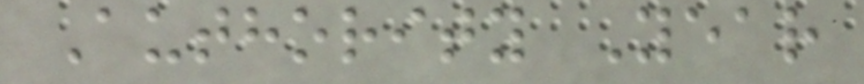Authority Year
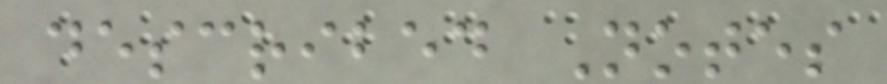described Notes
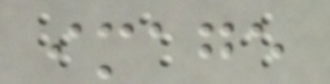image
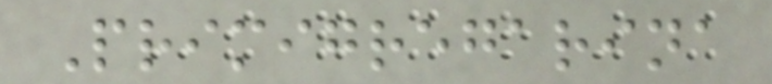Primigregarina
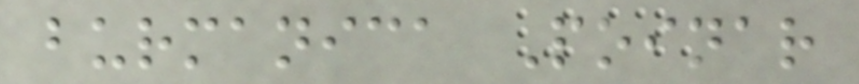burmanica Poinar
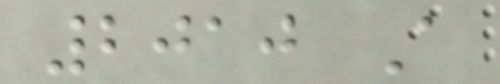2010 A
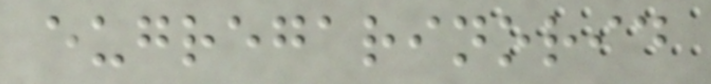eugregarinorid
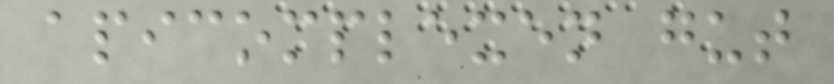apicomplexen gut
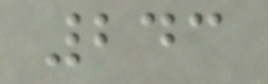243
